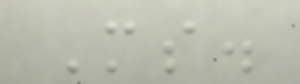Ms.
